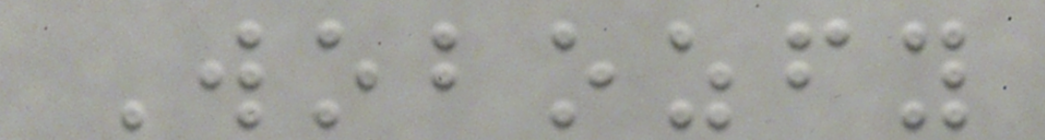Wobozfy
